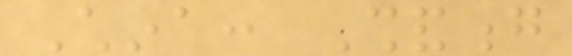China: Shandong
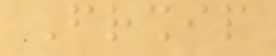Friendship
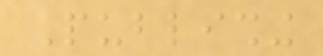Publishing
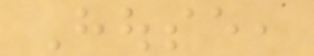House,
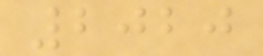2020
